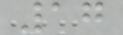17
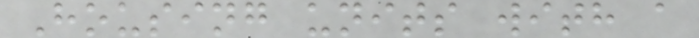Housing units with a
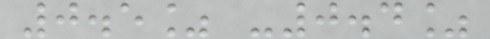0.5% -0.4%
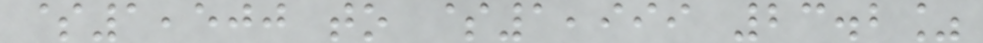$1,500 to $1,999 23.2%
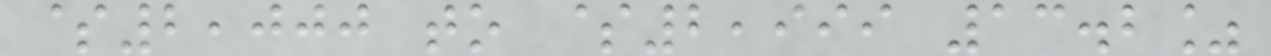$2,000 to $2,999 13.2%
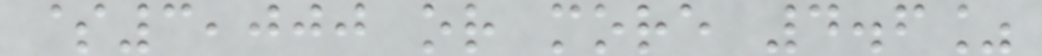$3,000 or more 4.6%
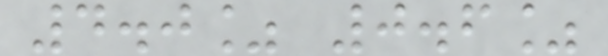4.0% 0.6%
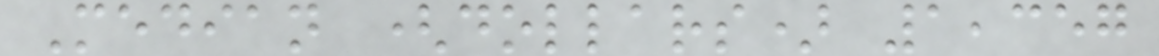Median (dollars) 1,357
